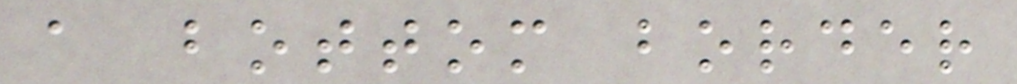a bottom border
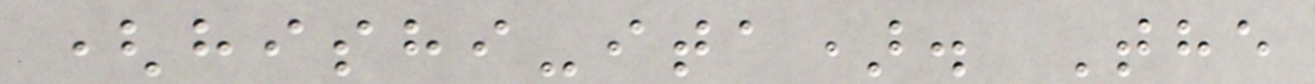(hishi-ita). The
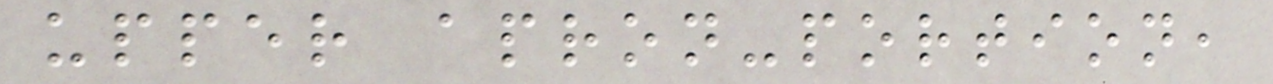upper apron-portion,
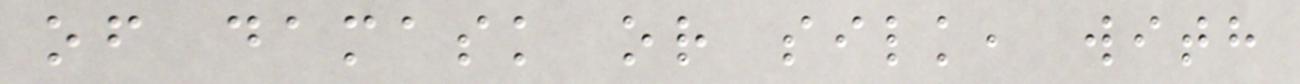of damask or silk, with
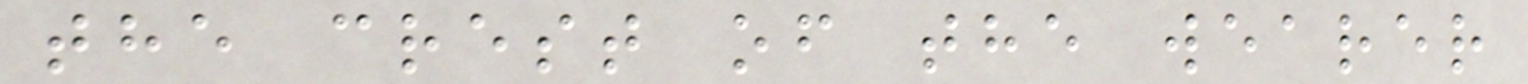the crest of the wearer
